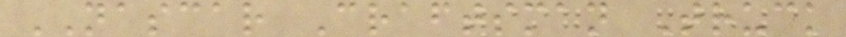NASCAR Craftsman Truck
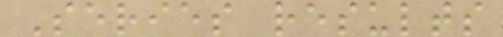Series results
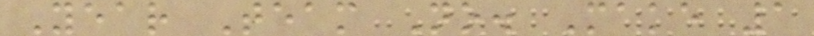Year Team No. Make 1
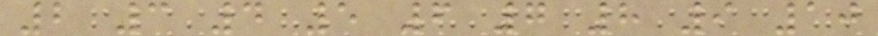2 3 4 5 6 7 8 9 10
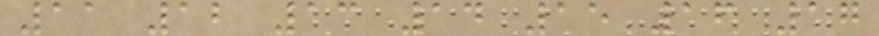11 12 13 14 15 16 17
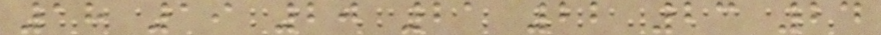18 19 20 21 22 23 24
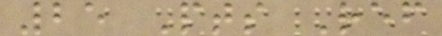25 Pts Ref
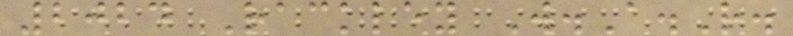2024 Rackley W.A.R.
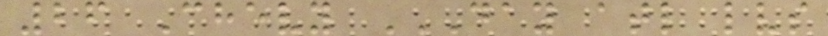26 Chevy DAY ATL LVS
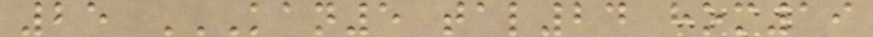25 KAN5 TAL24 HOM19
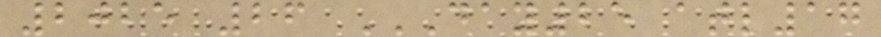2025 26 DAY25 ATL17
